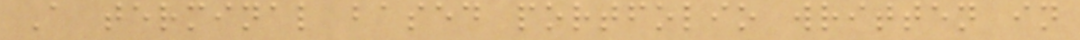A terminal based portfolio written in
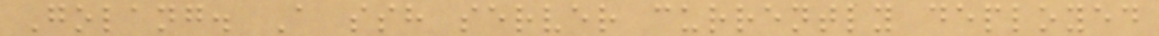Golang. A ssh server currently deployed
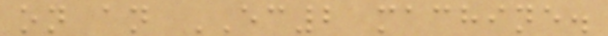on an EC2 machine.
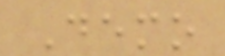Demo
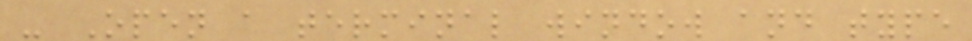- Open a terminal window and type
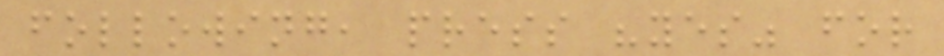following, press "yes" for
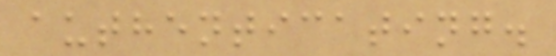authenticating.
